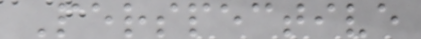Perspective
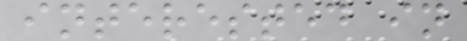interested in
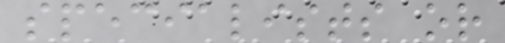specialists or
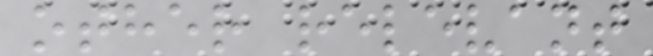other relevant
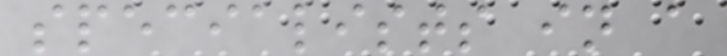specialists in a
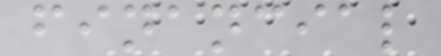financial
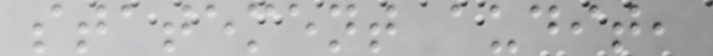statement audit,
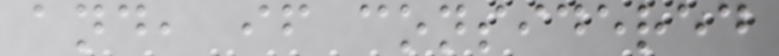and, if considered
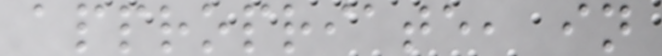appropriate, in
